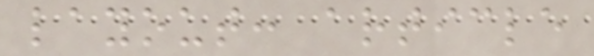layout: article
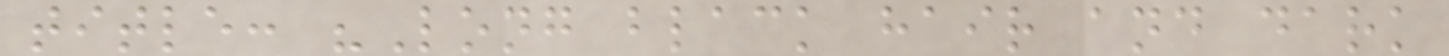title: "Long black hair and dark
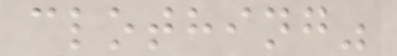clothing"
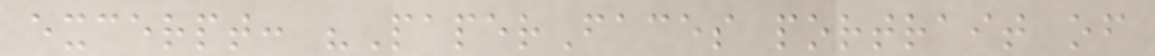excerpt: "PaperFaces portrait of
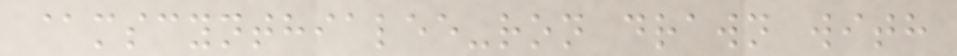@mscynthialee-ron drawn with
